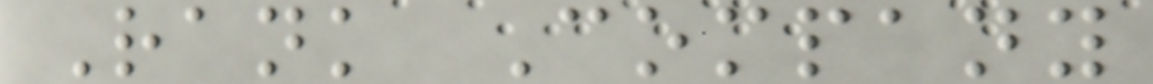Rank Company
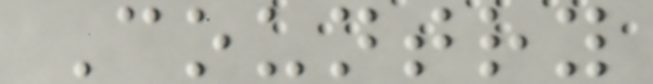Country
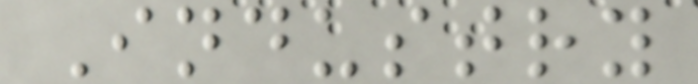Industry
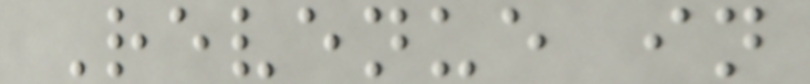Revenue in
